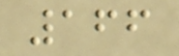166
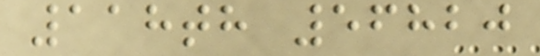118th 56820
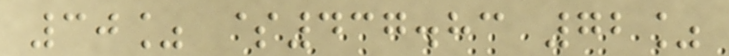30% $437.83 72%
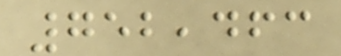752,463
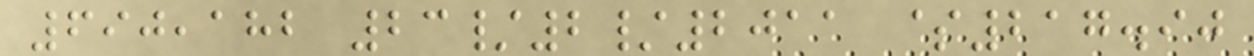690,182 23/2/2011 $217.90
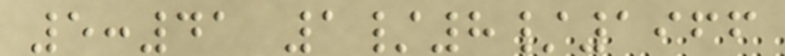5:41 1/8/1966
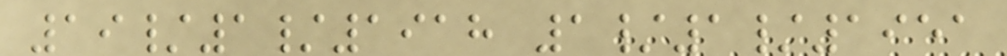19/1/1918 1/1/1951
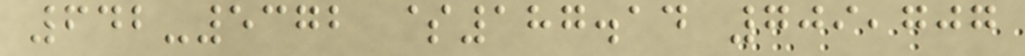642-5372 $187.14 709,707
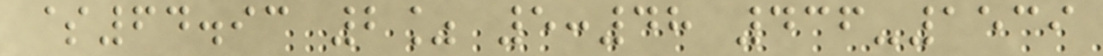$64.93 2% 5:48 436-1539
